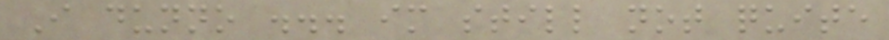I dunno ... im still not quite
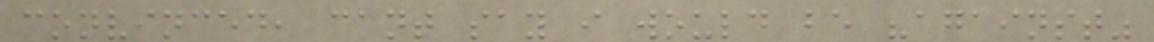convinced, cant say i would be "against"
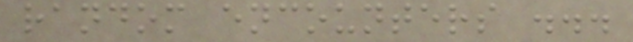random encounters ...
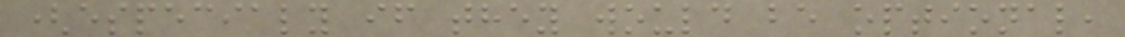(especialy if they would be optional,
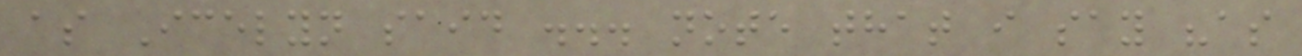as Icelyn said ... note that i say "as
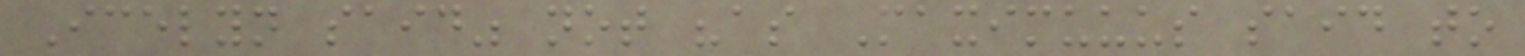Icelyn said" not "as Maximuuus said to
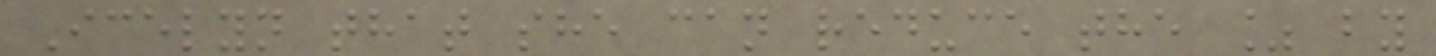Icelyn that she can reduce the % by
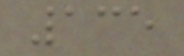135
